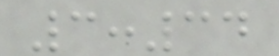3:34
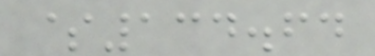$134.64
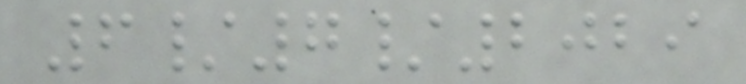6/7/2029
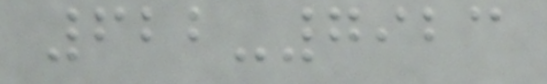622-7923
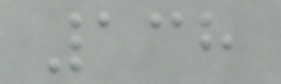138
